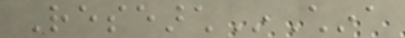ResearchInChina
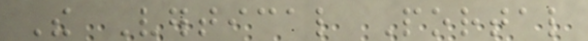The Vertical Portal
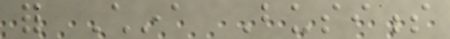for China Business
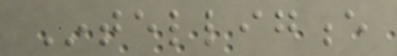Intelligence
